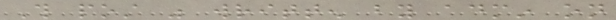This post was written by admin on
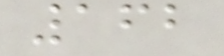162
